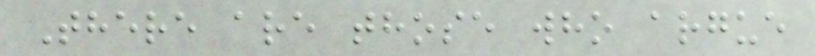There are those who argue
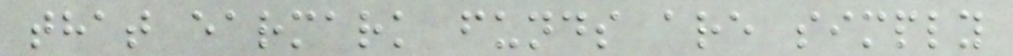that earmark funds are simply
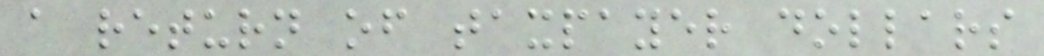a return of taxpayer dollars
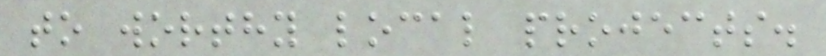to worthy local projects.
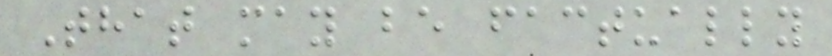That may be factually
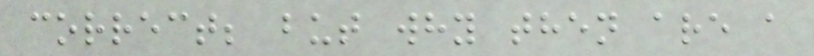correct; but why then are a
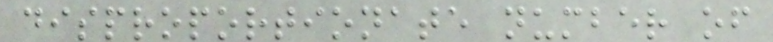disproportionate number of
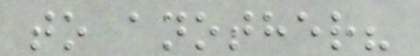to another?
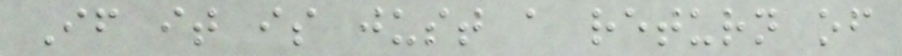If it is just a return of
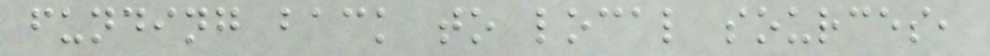funding back to local sources,
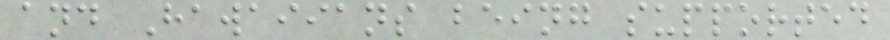and Hawaiians being supported
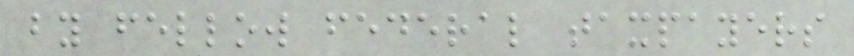by fellow federal taxpayers
